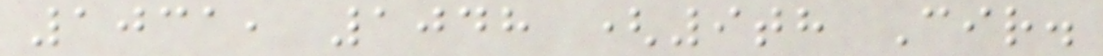1031, 1048 (9th Cir.
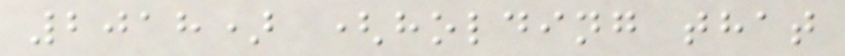2018) (holding that
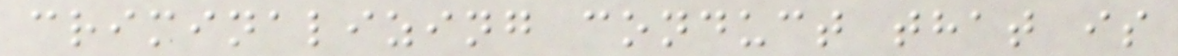criminalizing conduct that is
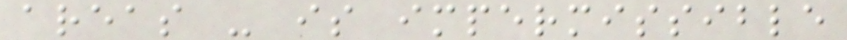areas - is impermissible
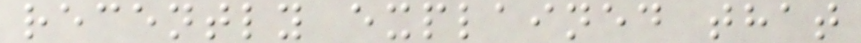recently explained that
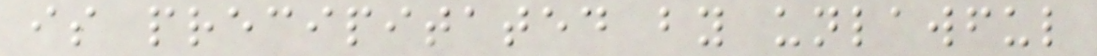is precipitated by unlawful
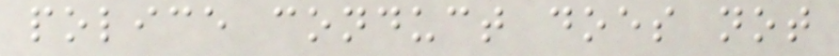police conduct does not
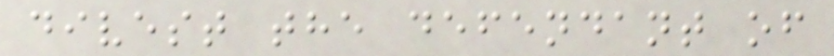divest the defendant of
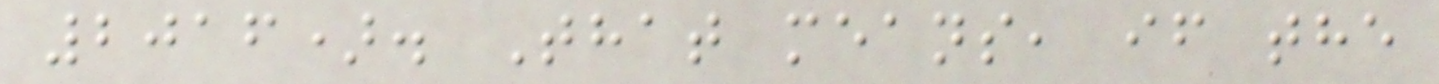2016). That means, if the
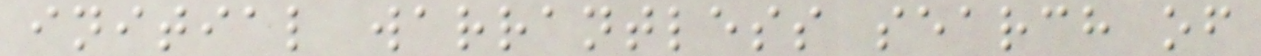initial warrantless search of
